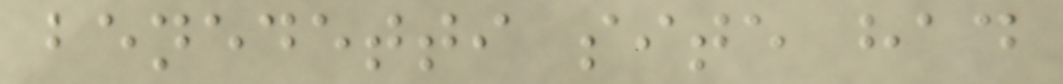benedetti site had
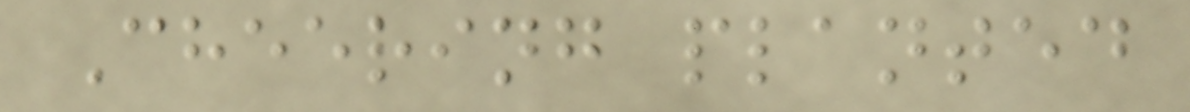Cheering planted
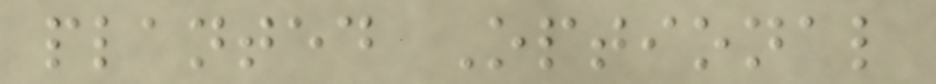planted Optional
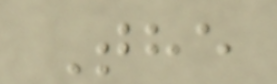The
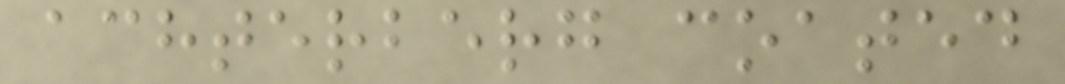achterberg coated
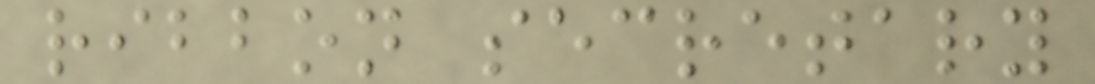ribbon secretary
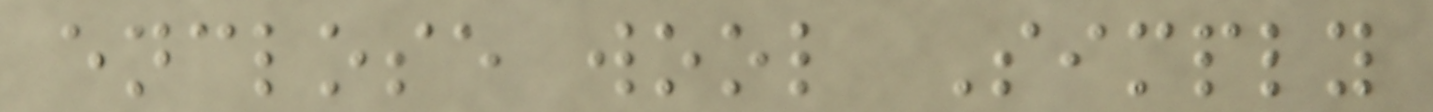enclose wool Simply
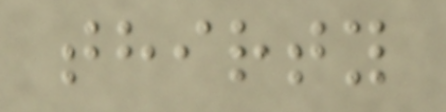thirty
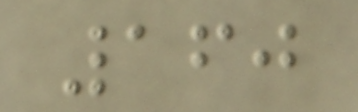160
